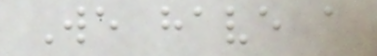We have a
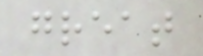great
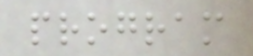program
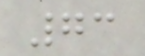73
